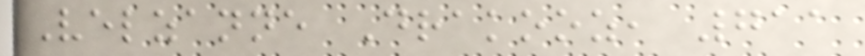Velzanne Drakooz, 711
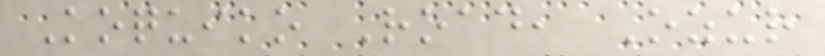Koquiko Road, Ozur
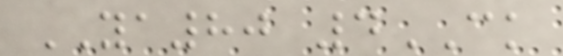YA80 4CK
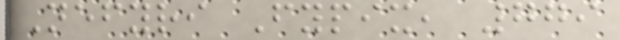Nefyri Fypix, 779
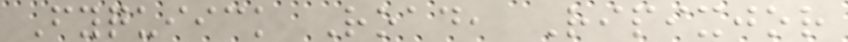Fyquiick Road, Ripixjor
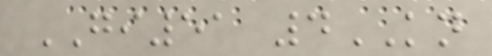GI51 4KN
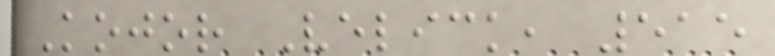Kojor Velick, 515
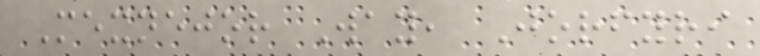Mexnejor Way, Jorfyri
